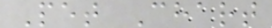Pet Chart
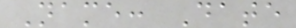Name: Date
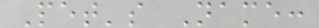Pet's Name:
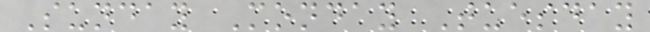Sunday Monday Tuesday
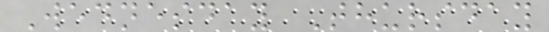Wednesday Thursday
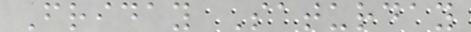Friday Saturday
